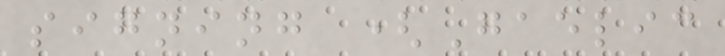signing (Gaelic
